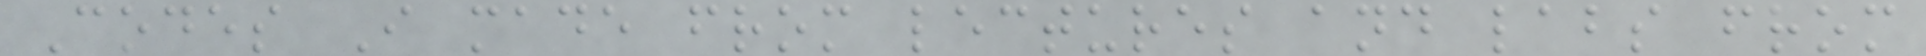Codes I made from lectures and labs from
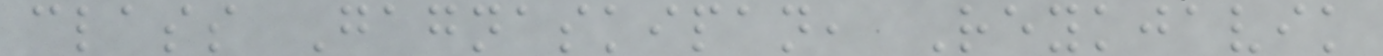class Gagnaskipan, Reykjavik
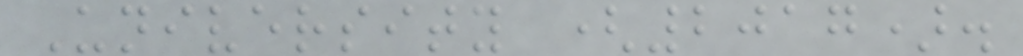University (2017).
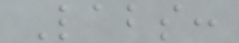Labs:
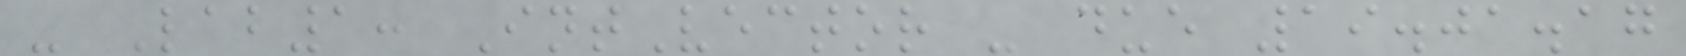- Lab1: IntVector - due 19.01.17
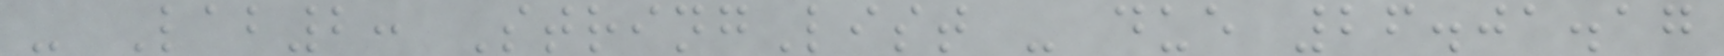- Lab2: StringList - due 26.01.17
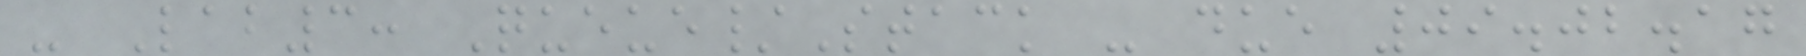- Lab3: Queue/Stack - due 09.02.17
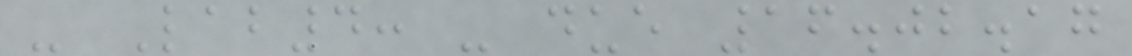- Lab4: - due 16.02.17
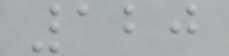120
